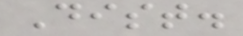Dist.
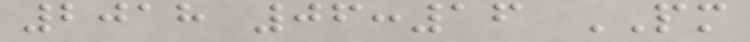2018 06:16 PM
